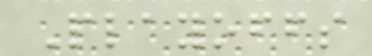Playoffs
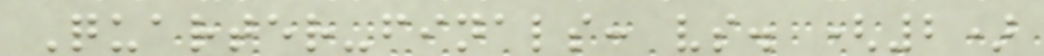Quarter-finals: vs. (2)
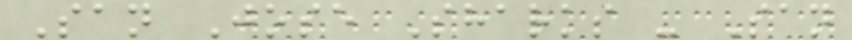San Jose Sharks - San
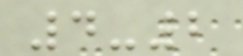4-2
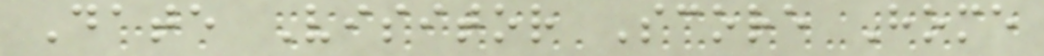Date Visitor Score Home
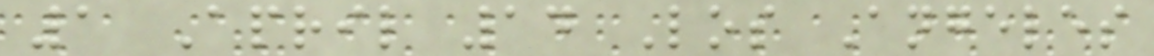1 April 14 Los Angeles
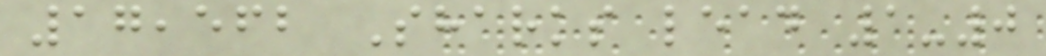17,562 Sharks lead 1-0
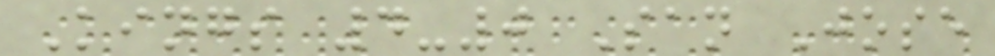Kings 4-0 San Jose
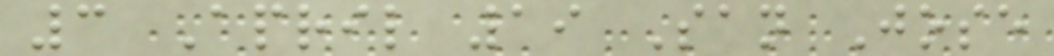3 April 19 San Jose
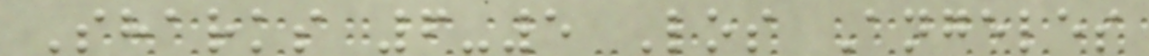Sharks 6-5 Los Angeles
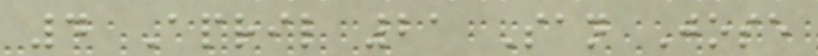4 April 21 San Jose
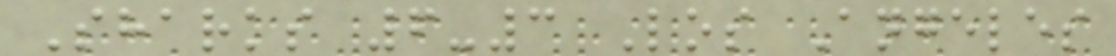Sharks 6-3 Los Angeles
